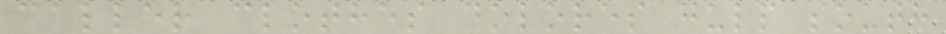caller clothes dolores gulp south
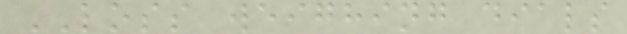LOSS weighing dials
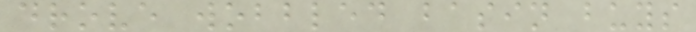drove wobbled basin buys
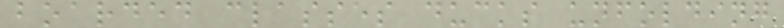boarded classes ducks unfolding
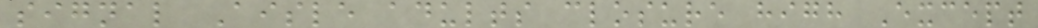signal Aisle adults closure high Except
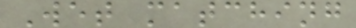Wet matching
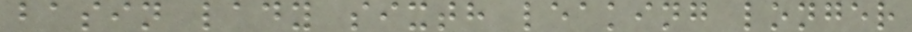basin lady sixth leaking longer
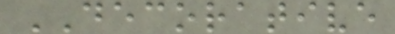DECORATIVE
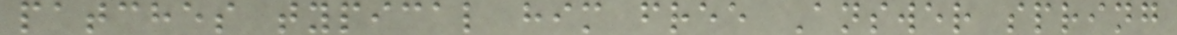patches typical him free Answer spring
